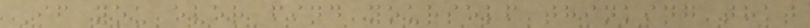If you ever find yourself thinking that
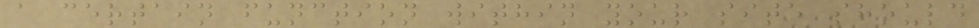a certain function within your site should
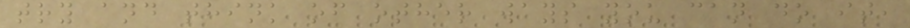try and think of other ways you can do it,
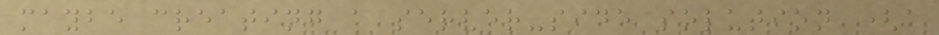maybe creating a server-side solution (a
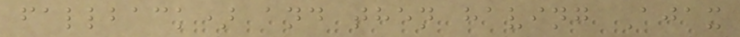fallback) and then having Ajax
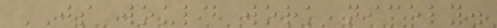JS would work nicely.
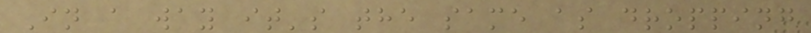In a way it's the same as dropping
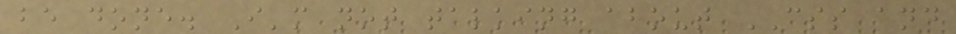be done. I'm not talking about CSS and
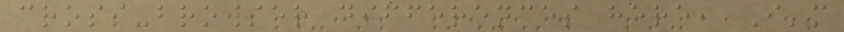cross-browser differences here, I'm
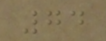74
